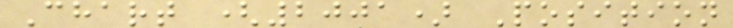Chart (2001) Position
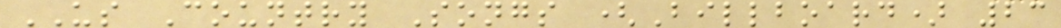US Country Songs (Billboard) 23
